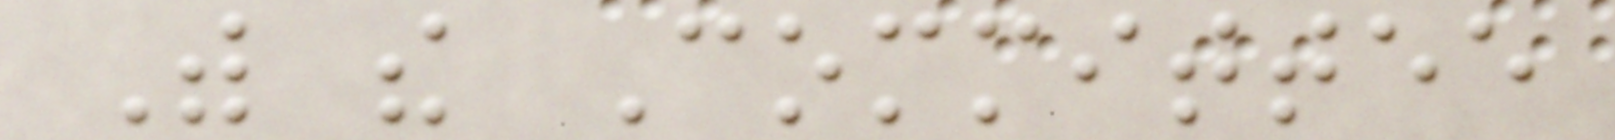With the Committee
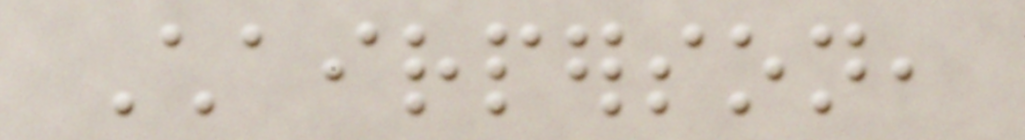Chairperson,
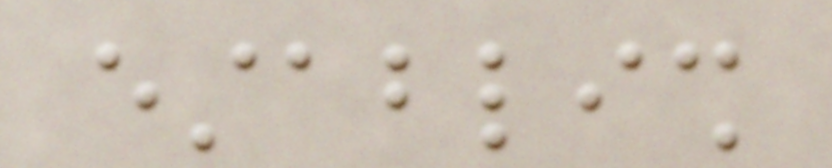establish
